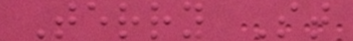Terry St
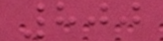800
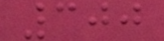300
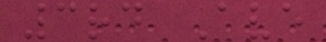3rd Ave
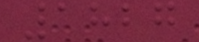1827
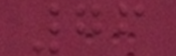76
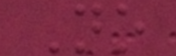No
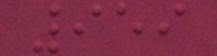959
